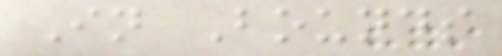In Bounds
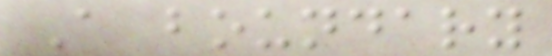A boundary
